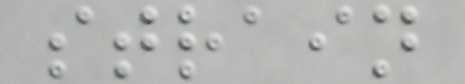strain
